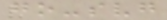go-svg
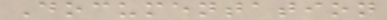Documentation
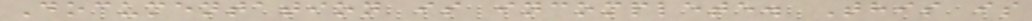Documentation is incomplete. This is
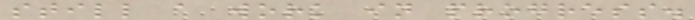still a work in progress.
